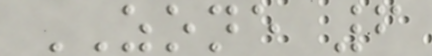ZONE 6
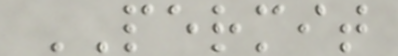PERMIT
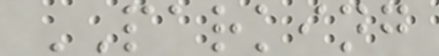PARKING
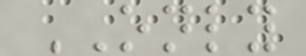ONLY
